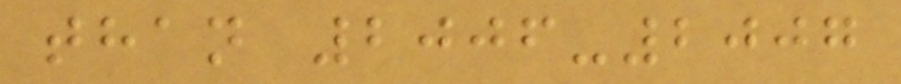than 2006-2007
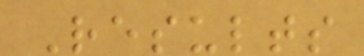Results
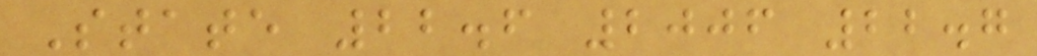State 22.6 2006 22.7
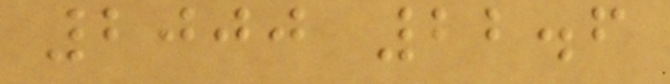2000 22.6
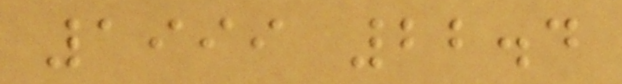1999 22.4
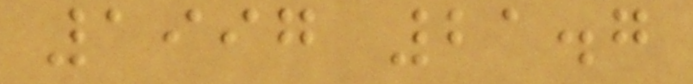1997 21.7
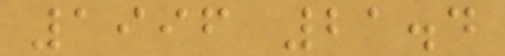1996 21.4
